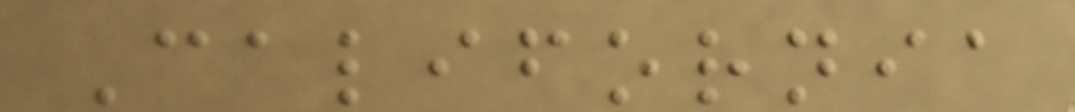California
